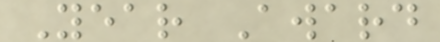Year Award
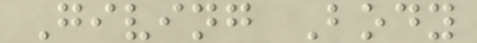Giving Body
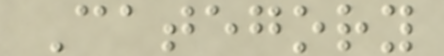Category
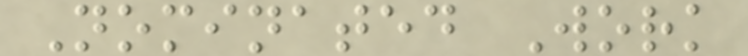Nominated Work
